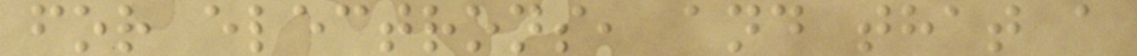for electrons, and that a
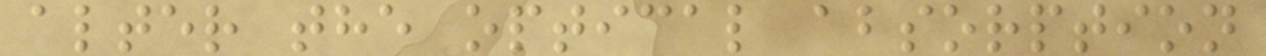alter the optical absorption
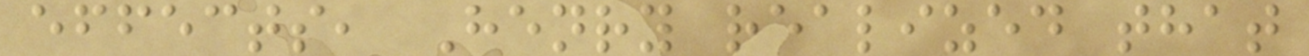effects, Henry realized that
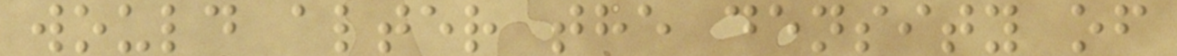would alter the density of
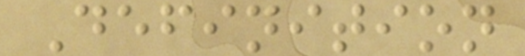Definition
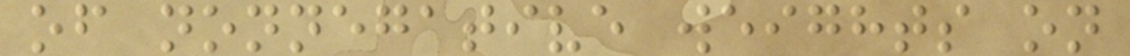of nonnegative weights on
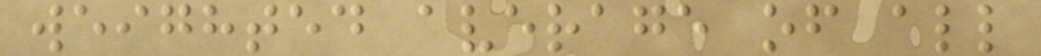weighted average of all
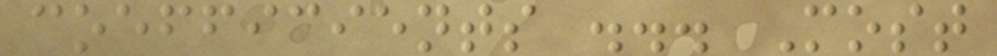coefficients ... Most
